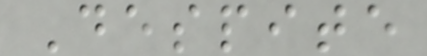Despite
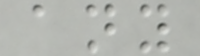any
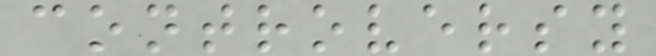controversy
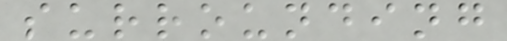surrounding
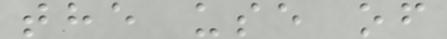the use of
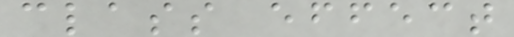class effect
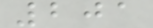201
